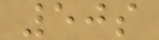50s
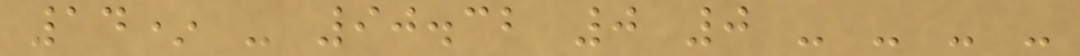14* - 90.32 0 0 - - - -
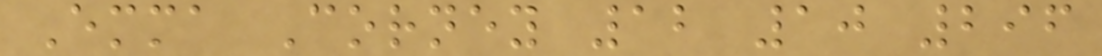Emma Corney 12 10 296
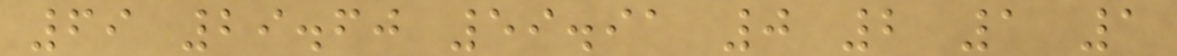69 29.60 59.91 0 2 1 1
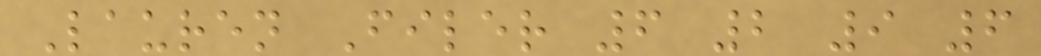Lauren Filer 6 2 9 6
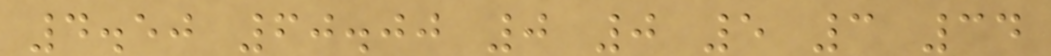4.50 60.00 0 0 5 3 34
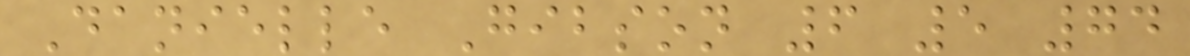Danielle Gibson 6 5 74
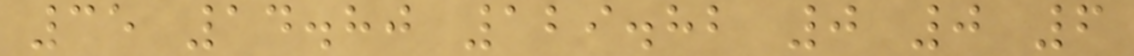35 14.80 129.82 0 0 6
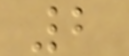2
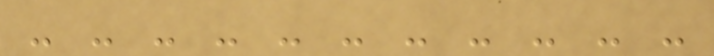- - - - - - - - - - -
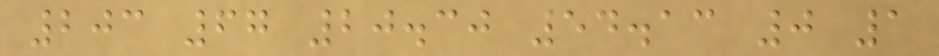203 67 20.30 54.13 0 1
